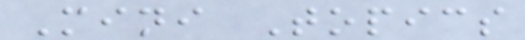Mini Topics
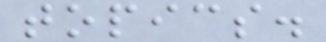topics.
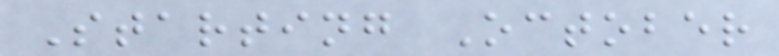Starting October
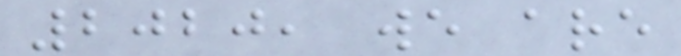2020, we are
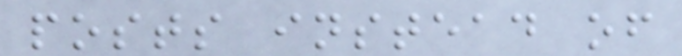posts instead of
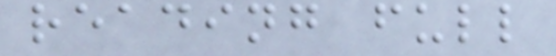reading full
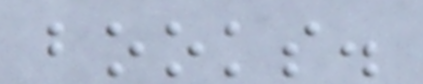books.
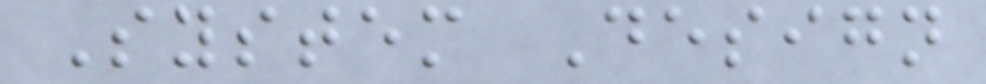System Design
